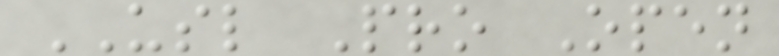USL Pro Open
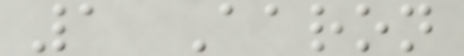1 Aaron
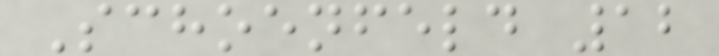Schoenfeld 12
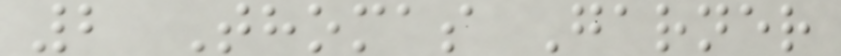2 Thomas Garner
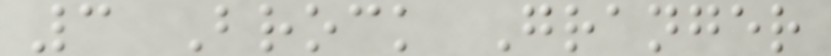3 Brock Granger
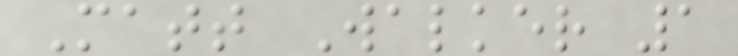Matt Walker 1
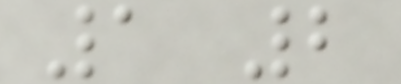1 2
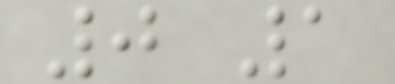0 1
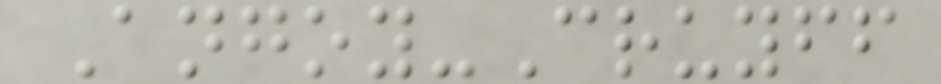Angoy-Cruyff
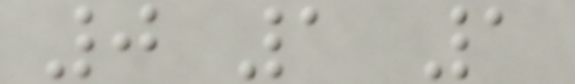0 1 1
